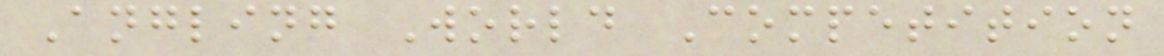Angling World Competition
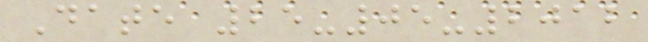Date 25-05-2012
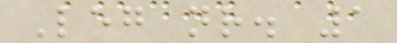Leg nr. 1
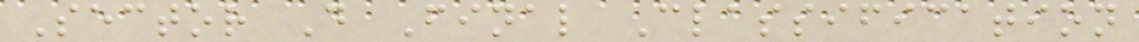Sector D Final Classification
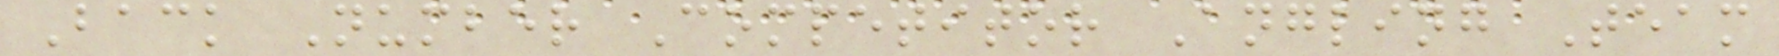Back Number Competitor Angling Team
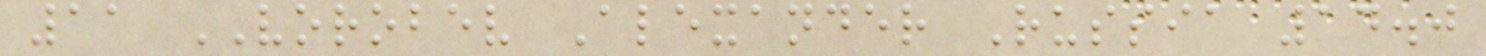11 VOROBEV Alexander Russia 14.0
